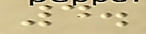4.
